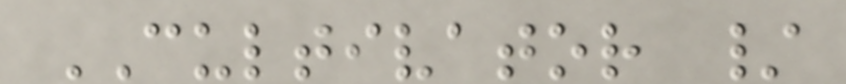CULTIVATOR /
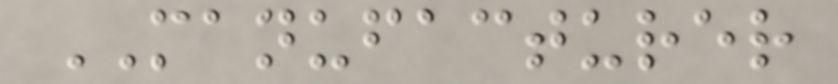MANUFACTURER
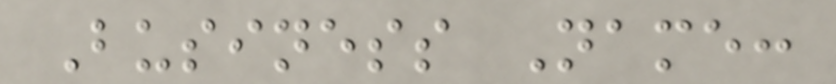Business Name:
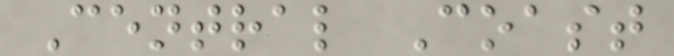Central Coast
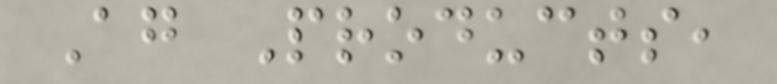Ag Products,
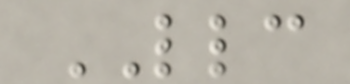LLC
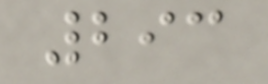293
